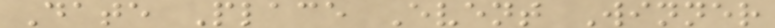Date Place Event Winner
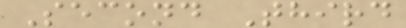Second Third
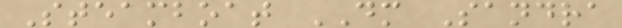Steamboat DM Sandra
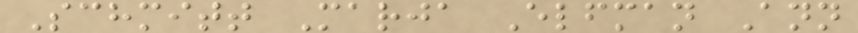Schmitt Marja Elfman Ann
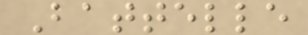Battelle
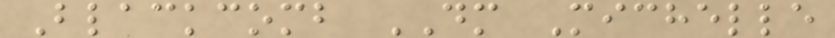Blackcomb DM Michelle
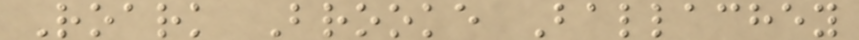Roark Brooke Ballachey
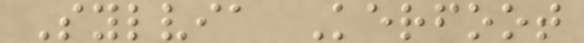Sylvia Kerfoot
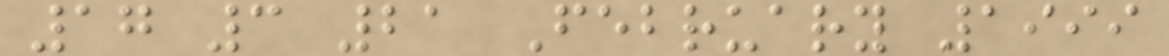17 3 21 February 1999
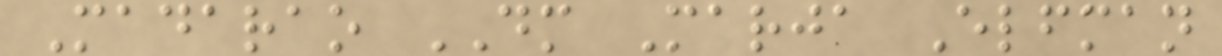Madarao DM Marja Elfman
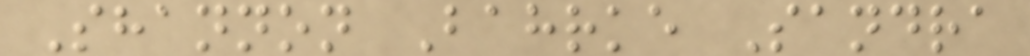Shannon Bahrke Sandra
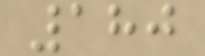180
